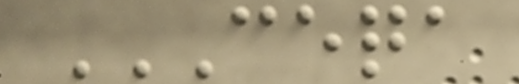CEQA
